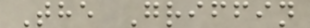The Griffin
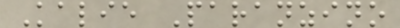Kalie Paranzino
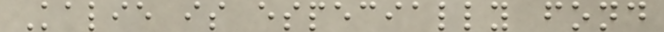Kalie is especially fond
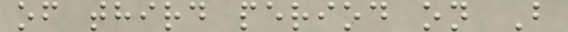of third period on B
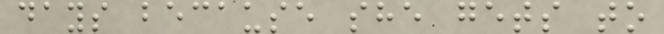days because she gets to
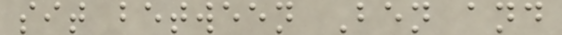sit between Ben and
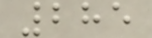285
